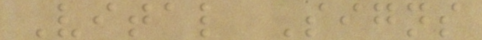Vital Signs
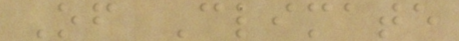Of Climate
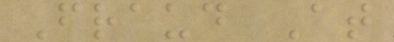Fraud At
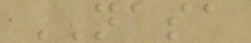NASA
